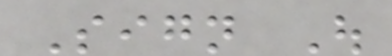Sign Out
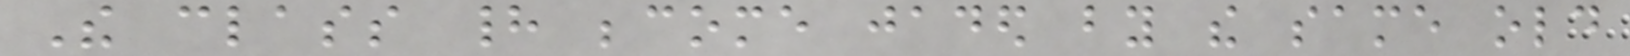The class had become jaded by the same old
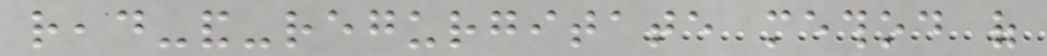read-and-regurgitate method of
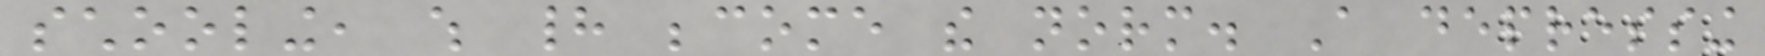schooling, which had become the norm. A depressing
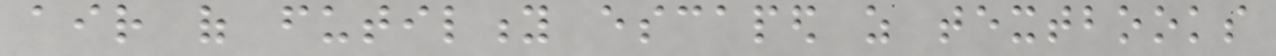air of futility escaped as textbooks
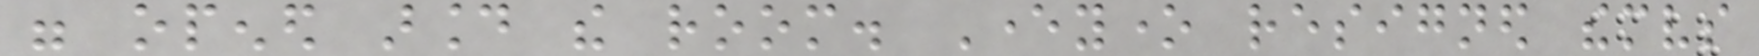were opened around the room. Everyone resigned themselves
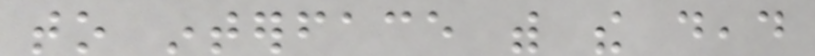to interface with the dead
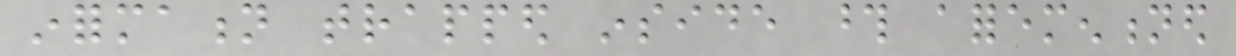information trapped inside those aforementioned
